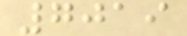7019
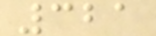321
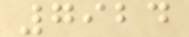7924
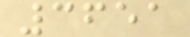3651
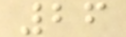26
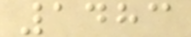1483
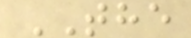THE
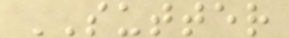SUTTER
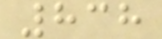838
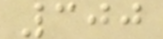300
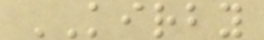KIRBY
